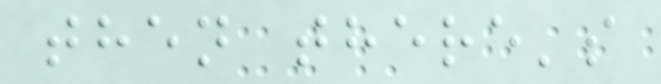then there's
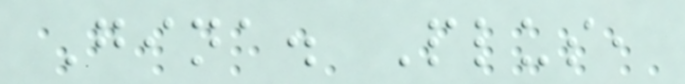Gina. Plus,
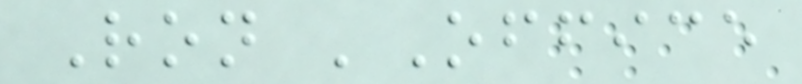Ron 'Office
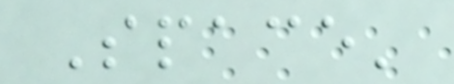Space'
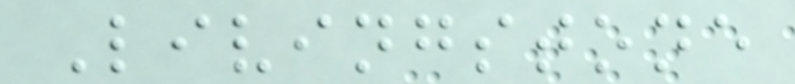Livingstone
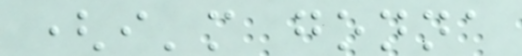(i'm gonna
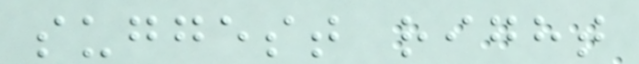suggest right
